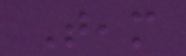Team
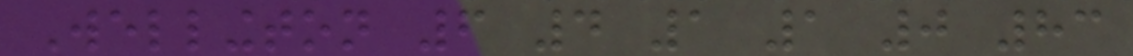Wellington 6 4 1 1 0 83
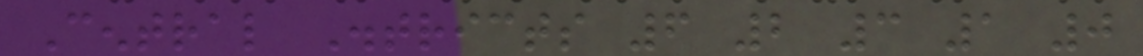Central Districts 6 2 3 1 0
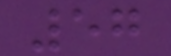57
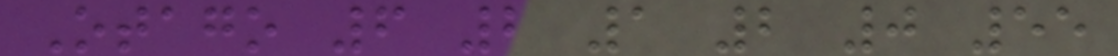Otago 6 2 1 2 0 55
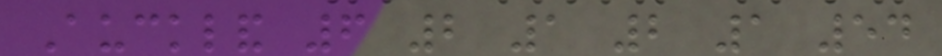Auckland 6 2 1 2 1 54
